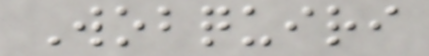Wobquiri
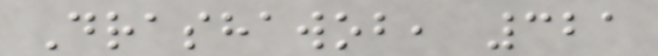Drashawob, 321
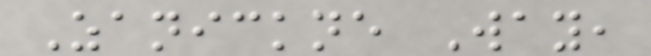Zanickne Way,
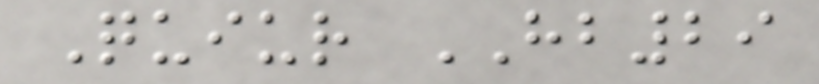Quiur HB29
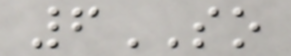6SO
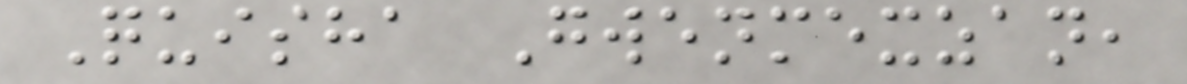Quisha Gwenmexzan,
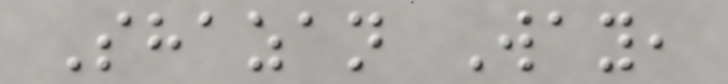Shazan Way,
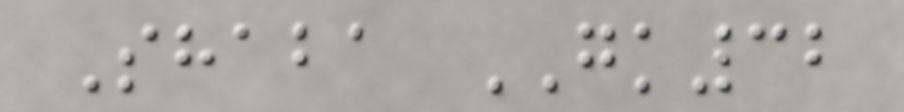Shaba GK32
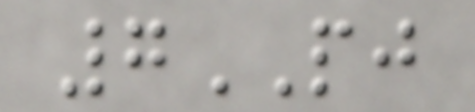7PJ
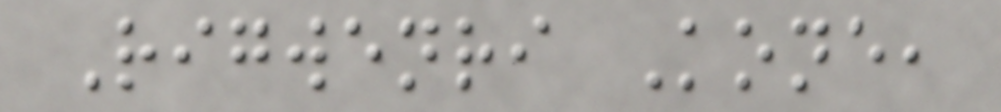Rigwenri Kone,
